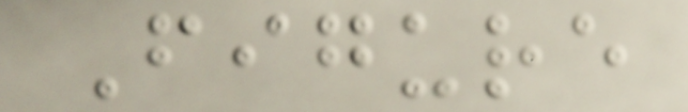Figure
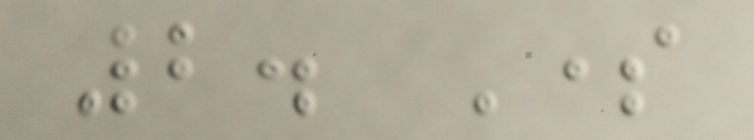2. Some
